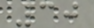30
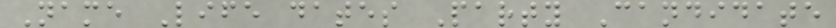Name Life dates Party Candidate
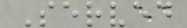Served
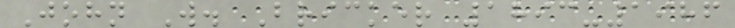John W. Bricker 1893-1986
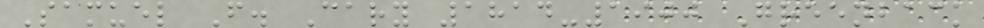Samuel F. Cary 1814-1900 Greenback
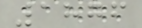1876
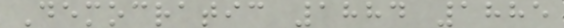Democratic 1884 1885
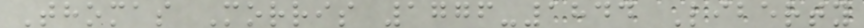Thomas Morris 1776-1844 Liberty
